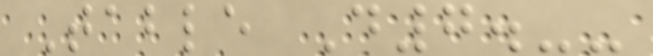Table D7.--
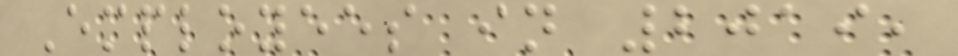Employees in 2019,
